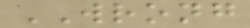WRONG
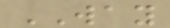WAY
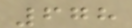678
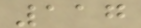117
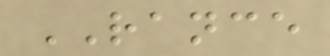RANCE
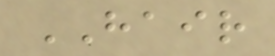HAIR
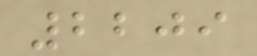2209
